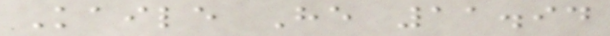Kaile He 11.94
